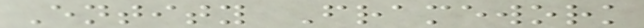Entity Framework
